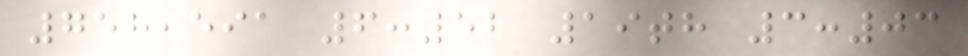758,591 6:52 19th 3:03
